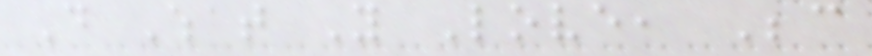Do What You Love, Because
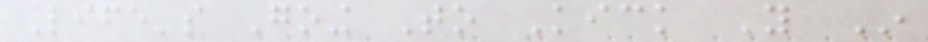Life's Going To Kick You In
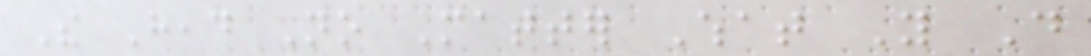The Head No Matter What You Do
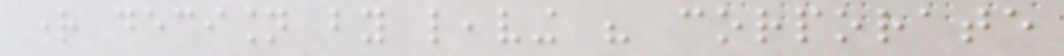right decision by leaving his corporate
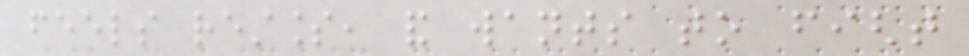feels restless, and wants to fight
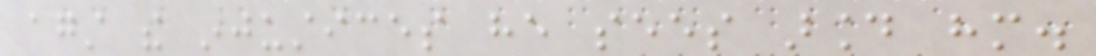against the injustices he sees around him.
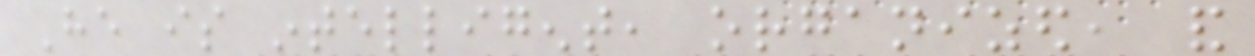He is intelligent, organized, and
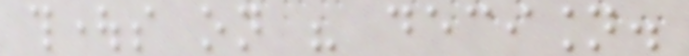thoughts on his decision.
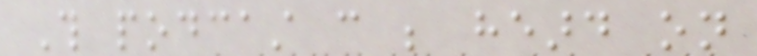This podcast can be heard on
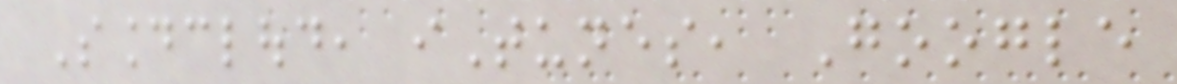Soundcloud, iTunes, Google
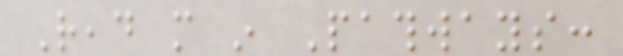Read more in Pathways:
